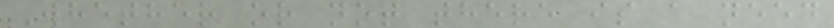Whether or not there is a need
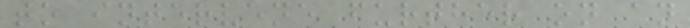to intervene further on an
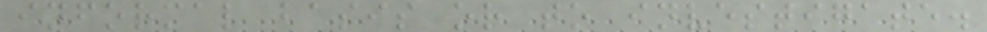informal basis or to investigate.
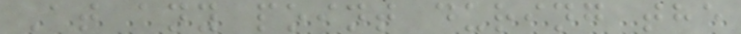At any point during the
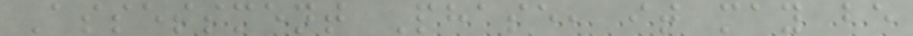Assessment Phase, it may be
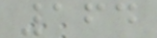164
